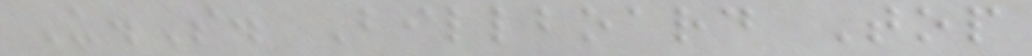U.S. Billboard Top
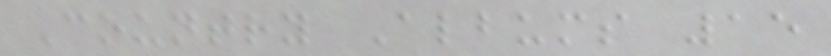Country Albums 15
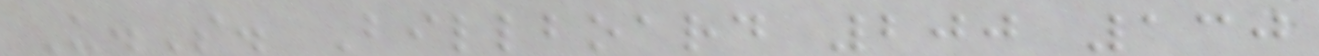U.S. Billboard 200 130
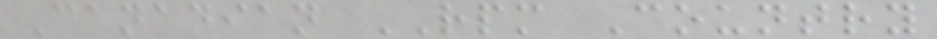Canadian RPM Country
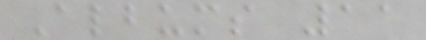Albums 11
